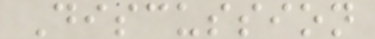Discussion
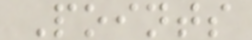Points
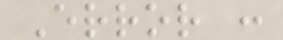Error :
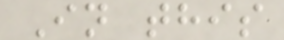In this
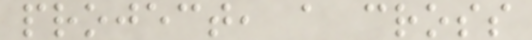project, a cross
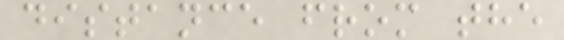distance from the
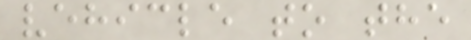vehicle to the
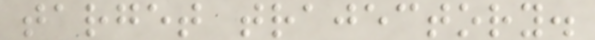target trajectory.
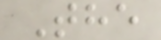The
